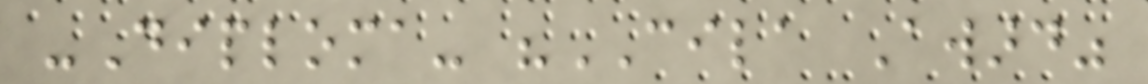-Diploma- "CILA Award"
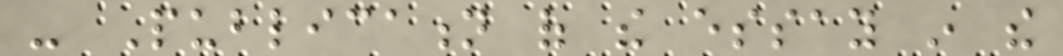- Publication of the essay in the
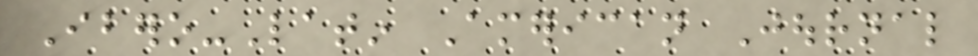Ibero-Latin American Journal
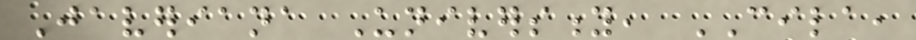Javeriana University, CILA,
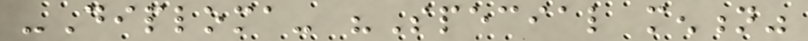-Diploma- "Special mention"
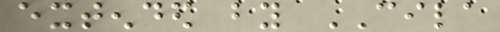extended by CILA
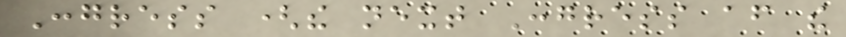Congress (the next Congress after the
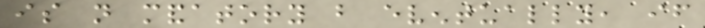is not mandatory but eventually, if
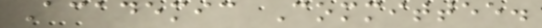Academic Committee.
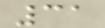31
